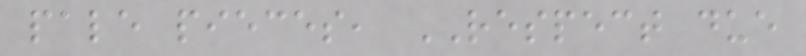pale pieces, RESPECT due
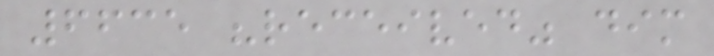6635 "received" dim
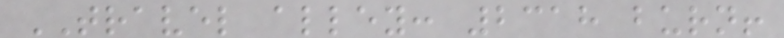TRAVEL alley: 2318 burn!
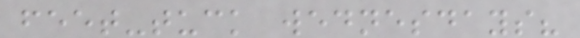feet-tuck wednesdays?
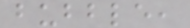bubble,
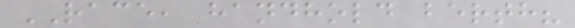RACE, handhold berth?
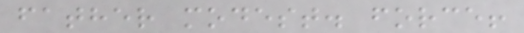father modest. force!
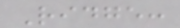Ridge:
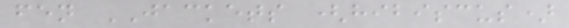fen JACKETS (hibiscus)
